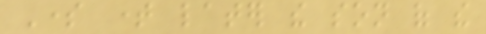Some time later the son of the
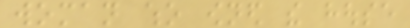woman who owned the house
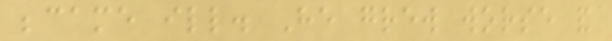became ill. He grew worse and
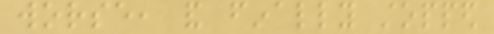worse, and finally stopped
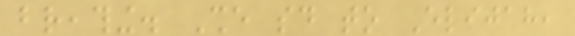breathing. She said to Elijah,
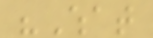"What
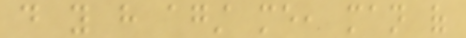do you have against me, man of
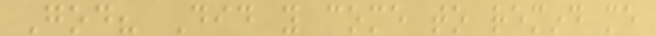God? Did you come to remind me
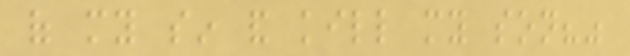of my sin and kill my son?"
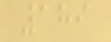189
